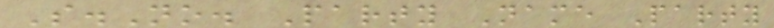S.No. Party Name Party
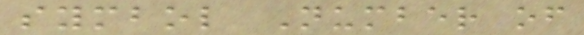symbol Number of
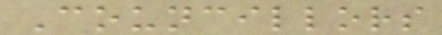Councillors
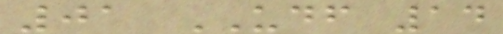01 UDF 14
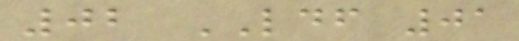02 LDF 01
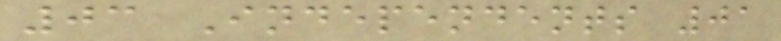03 Independents 01
